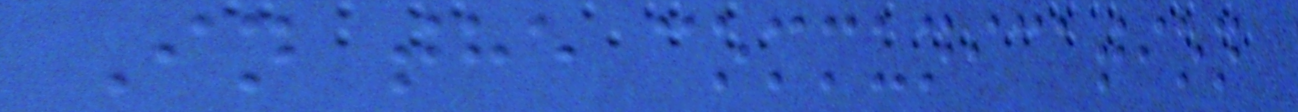In the communication
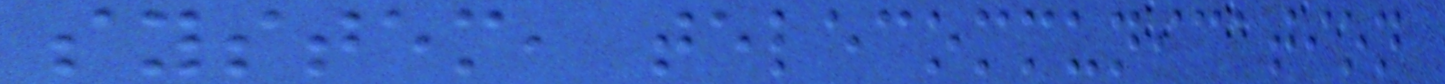system, telecommunication
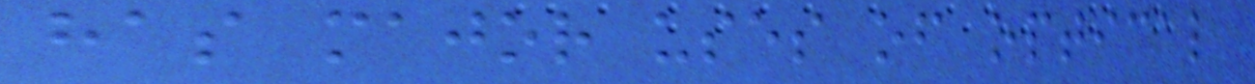has major uses of optical
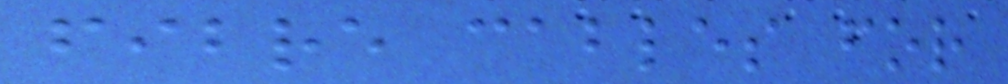fibre cables for
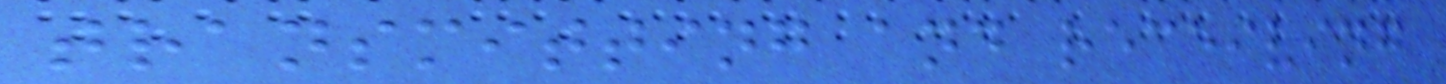transmitting and receiving
